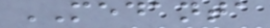MEDANTA
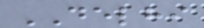DELHI
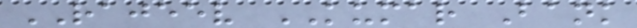RAJEEV KUMAR Bank
